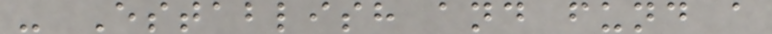- Establish and fund a
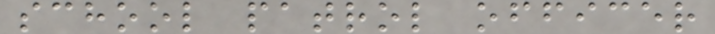school patrol officer
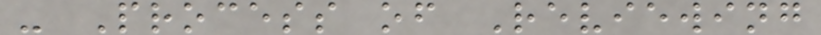- Process of Reviewing
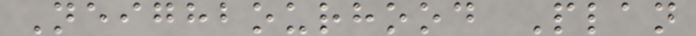Neighbourhood Plan
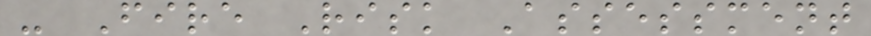- Fire Risk Assessment
